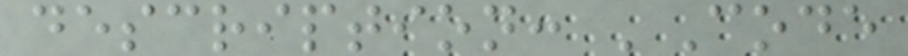description: 'Code
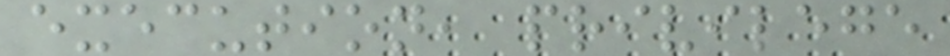execution, privilege
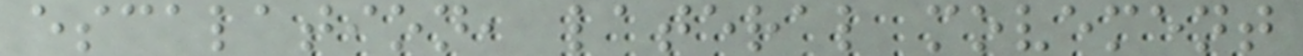escalation, lateral movement
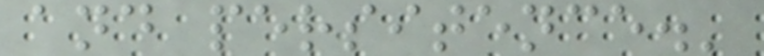and persitence.'
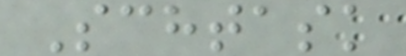Schtask
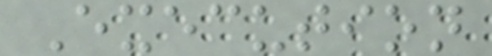Execution
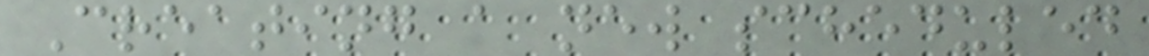Creating a new scheduled
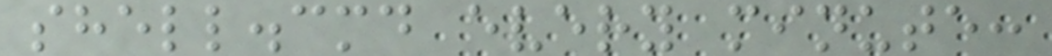shell.cmd every minute:
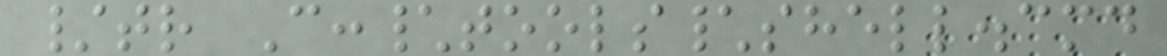/tr C:\tools\shell.cmd
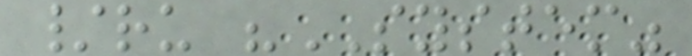/ru "SYSTEM"
